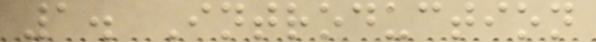1. Introduction
